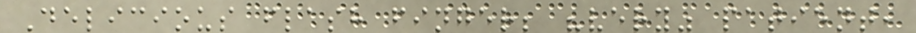Delicious flash finger; "very" patient,
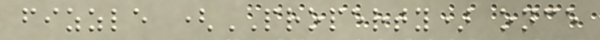fizzle (PROPERTY) once
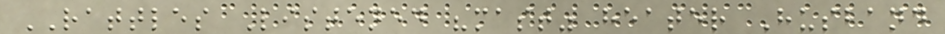RATTLES Listened "mast" heater Husband
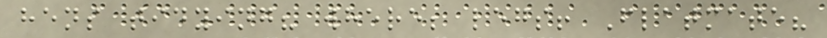hens tidying? where; legs! Flatmate?
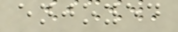enjoyed
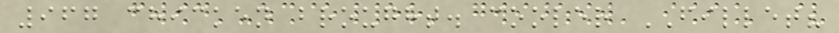967 chicken brought. cooler FILLET?
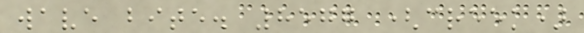wave bite. 8577 (creek)
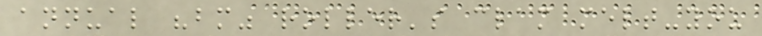annual "bm" roller's clam melt-you
